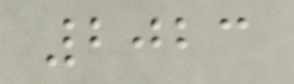2023
